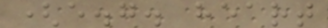(e.g. heart
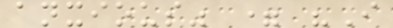anxious" = "I
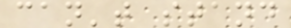can't stand
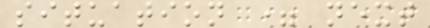situation = next
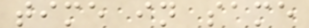time in same
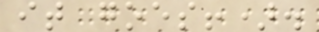it goes!).
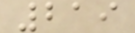219
